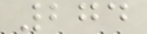274
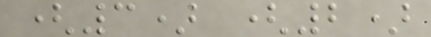(3) (2)
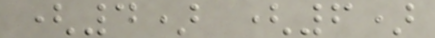(4) (6)
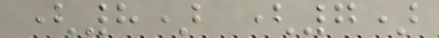(8) (7)
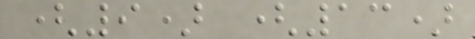(9) (13)
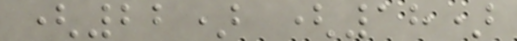(22) (18)
